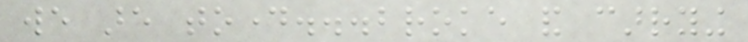we are today...broke and carrying
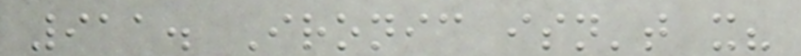911. Ironic isn't it?
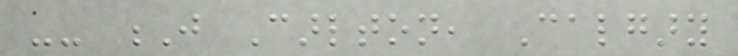-- J Carlton, Calgary
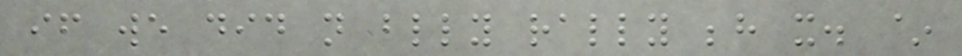if we did not blindly rally behind it. ~
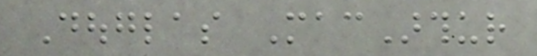Douglas MacArthur
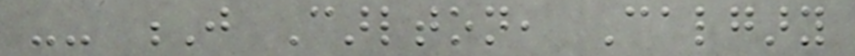-- J Carlton, Calgary
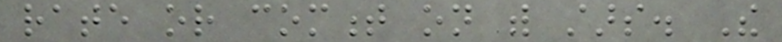rate or comment on with stars. The
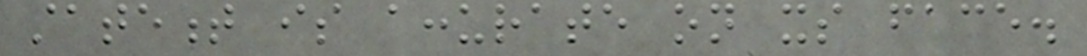statement is accurate on its face.
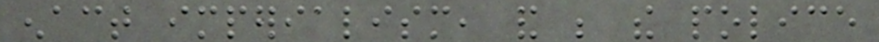enact imperialism, and be the police
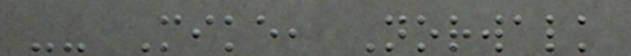-- Mike, Norwalk
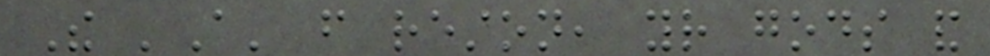The 'A' from reston, your gods and
